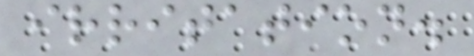irritation.
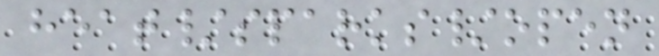heat/sparks/open
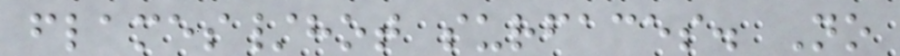flames/hot surfaces. No
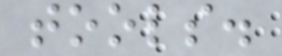tools.
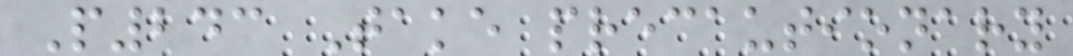P243 Take precautionary
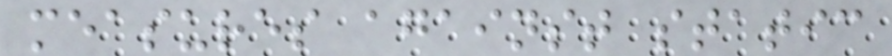measures against static
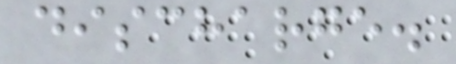discharge.
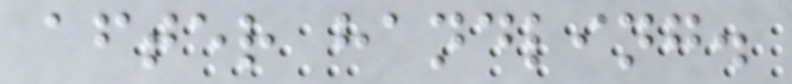after handling.
